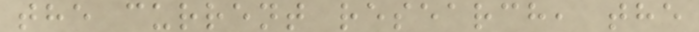the current research, the
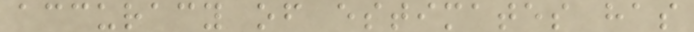accuracy of estimates has
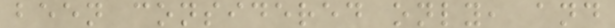been considered only, and
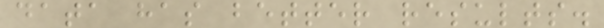data has better results.
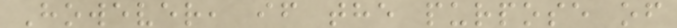However, if the purpose of
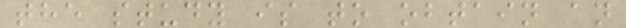the study is to obtain an
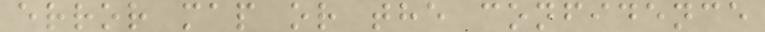error map or the confidence
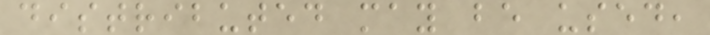distributed may be used,
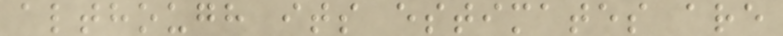although its estimates are
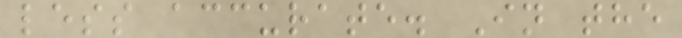less accurate. In the
